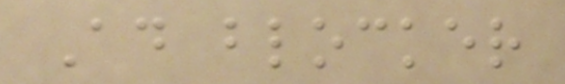Ad blocker
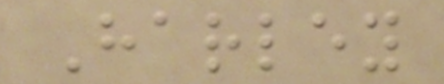Harley
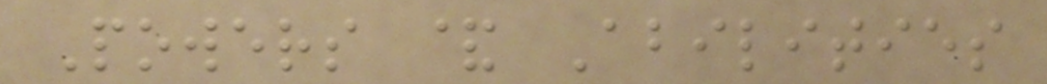Powers & Abilities
